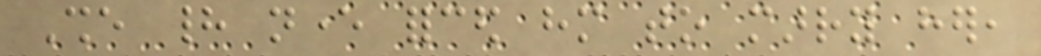She had never forced him to marry her,
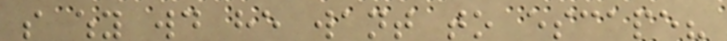so why would he want to escape?
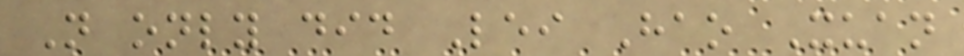Not only did Lei Hao Xuan
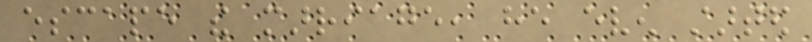escape the marriage, he even started
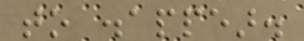to disappear.
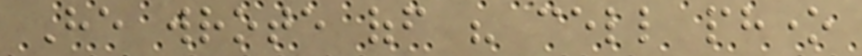He wrote off his cell phone
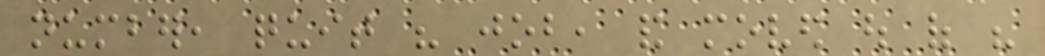number, quit his job, and moved out of his
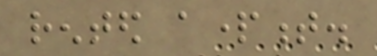rented apartment.
